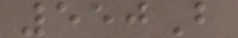550B
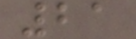21
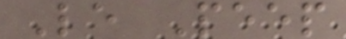Le Peep
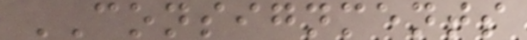CONSIGNMENTS
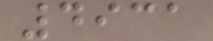4931
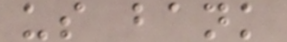us bank
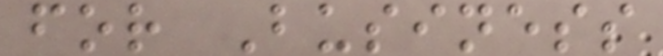for Business
